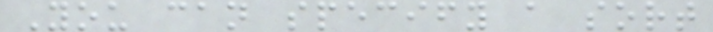You can specify a sort
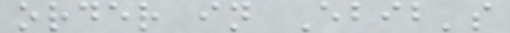order in Ebib's
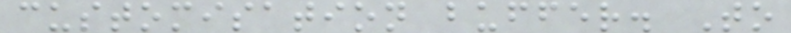customisation buffer. To
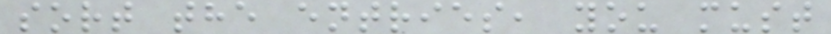sort the entries, you must
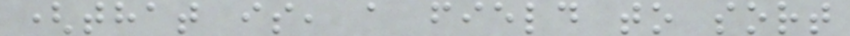(that is, a field to sort
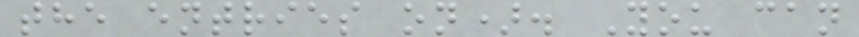the entries on). You can
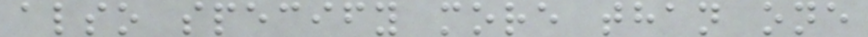also specify more than one
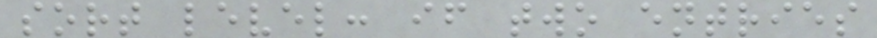sort level: if two entries
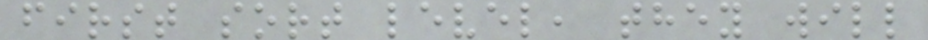first sort level, they will
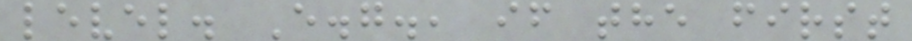level. E.g., if the first
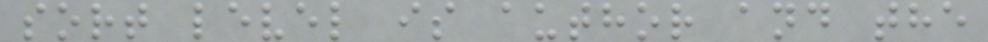sort level is author and the
